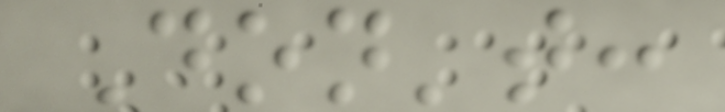Don't:
